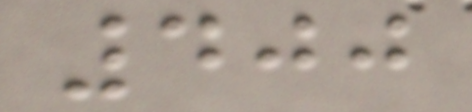400
